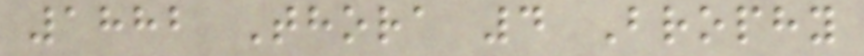1882 Thora 4 Brophy
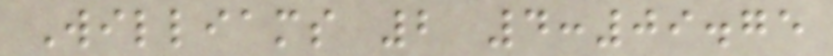Williams 2 4:09.75
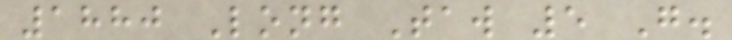1880 Long Taw 5 G.
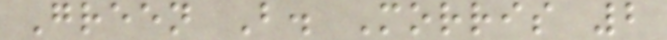Green B. Morris 2
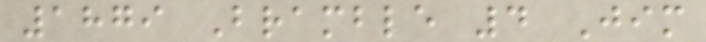1879 Bramble 4 Jim
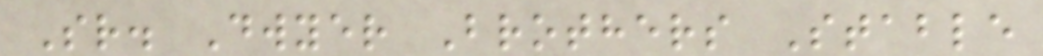Sr. Dwyer Brothers Stable
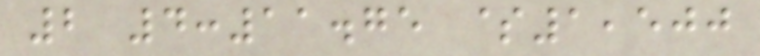2 4:11.75 $1,500
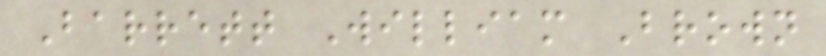Barrett William Brown
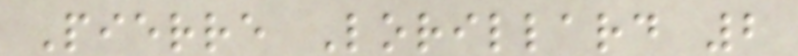Pierre Lorillard 2
